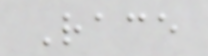Race
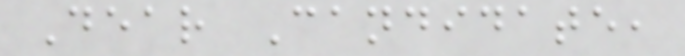Dear Candidate,
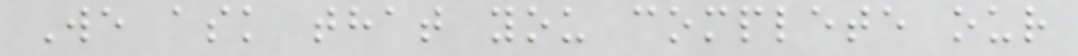We ask that you complete our
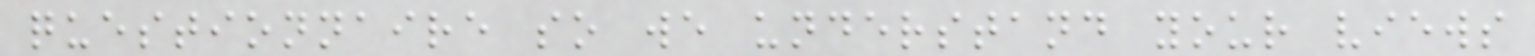questionnaire so we understand your views
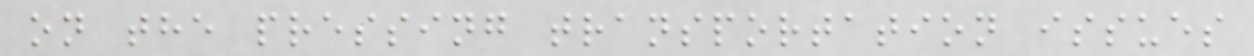on the pressing transportation issues
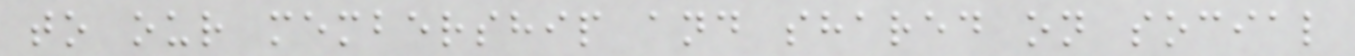to our membership and shared on social
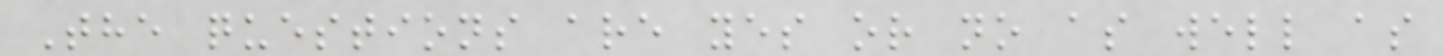The questions are yes or no as well as
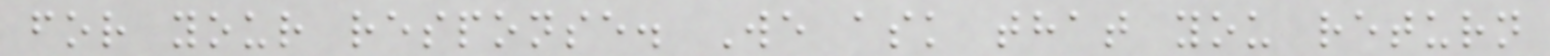for your response. We ask that you return
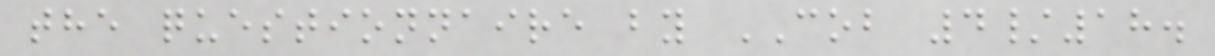the questionnaire by COB 4/18.
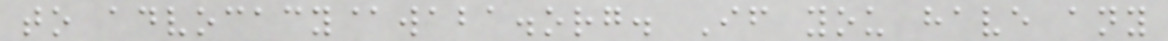to advocacy@waba.org. If you have any
